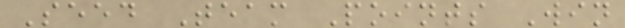Seed Team Points Win
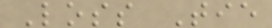Loss Tie
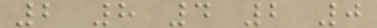2 8 4 2 0
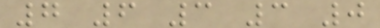7 6 3 3 0
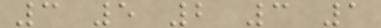3 5 2 3 1
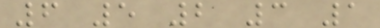6 5 2 3 1
